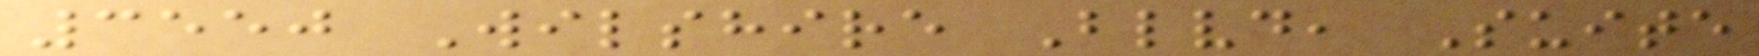3550 Wilshire Blvd, Suite
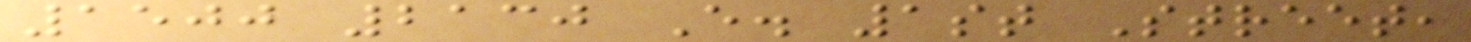1500 2130 E. 1st Street,
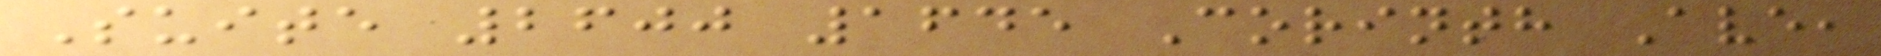Suite 2600 1645 Corinth Ave,
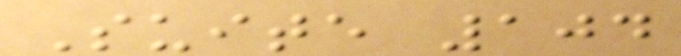Suite 104
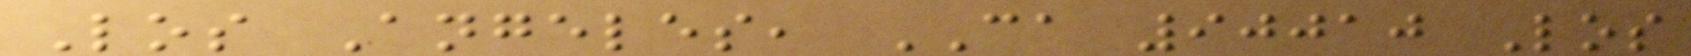Los Angeles, CA 90010 Los
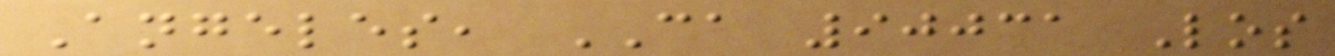Angeles, CA 90031 Los
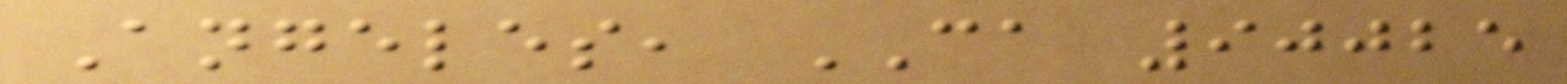Angeles, CA 90025
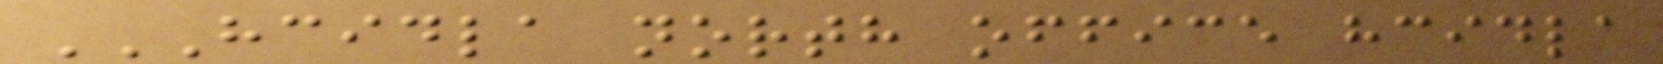HCIDLA NORTH OFFICE HCIDLA
